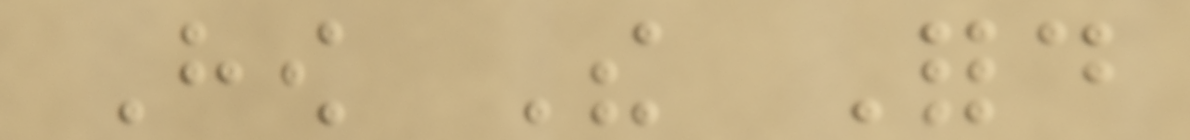How The Ford
